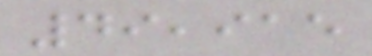49,915
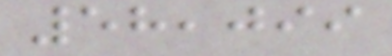58,099
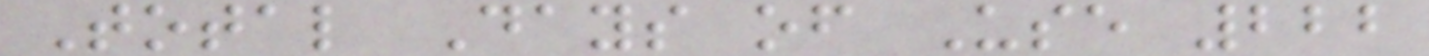Total Days of Use 222
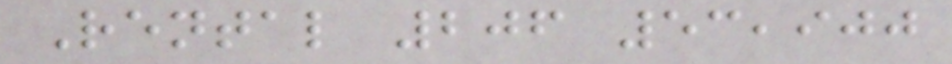Rental 206 53,900
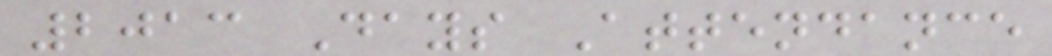2013 Days Attendance
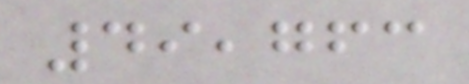49,763
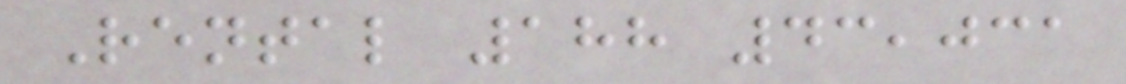Rental 188 43,031
